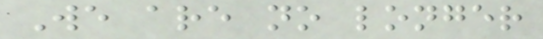We are no longer
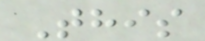This
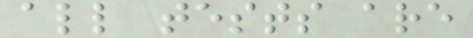all tests are
